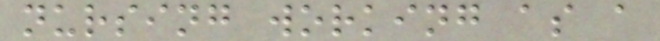nursing working as a
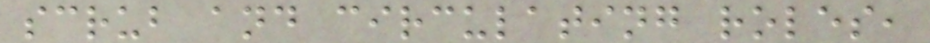scrub and circulating roles,
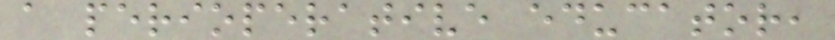a perioperative educator,
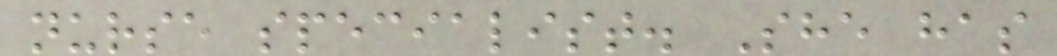nurse specialist. She has
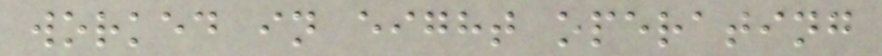worked in eight operating
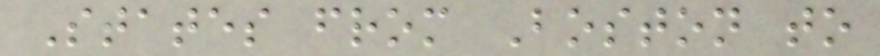States from Boston to
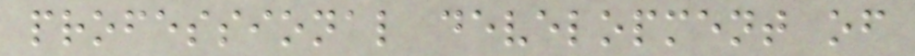professional development of
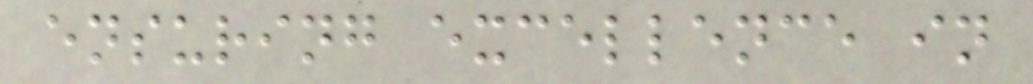ensuring excellence in
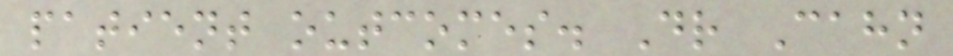patient outcomes. Dr Cahn
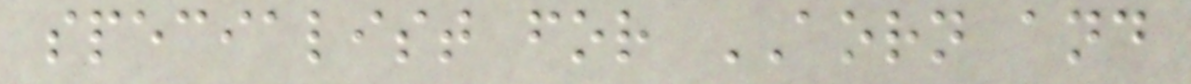specialist for AORN and
